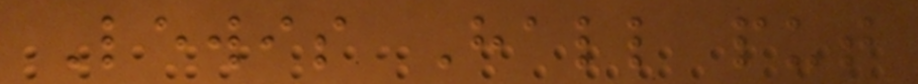Lewis Hall put
